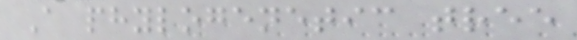A phylogenetic tree
